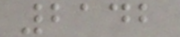2142
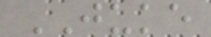JUKE
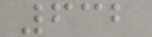632
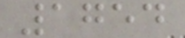1754
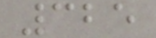325
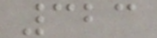323
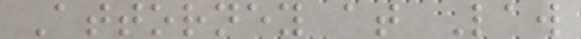Attorney at Law
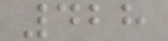428
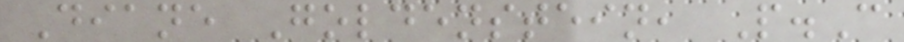Diane Goldenstein, P.C
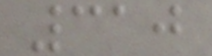310
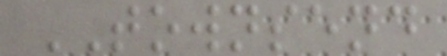TOWNSEND
